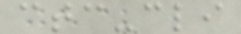ctc-cli
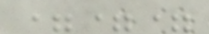===
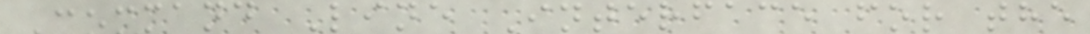Command Line Interface for the
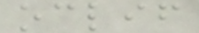oclif
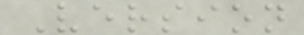Version
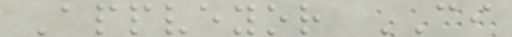Appveyor CI
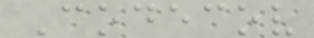Codecov
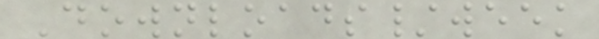Downloads/week
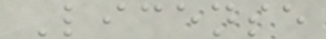License
